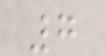7
